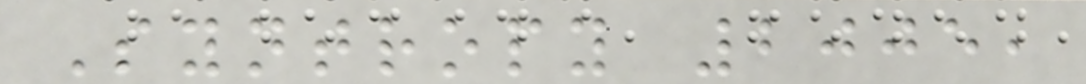Syntropy 2005,
